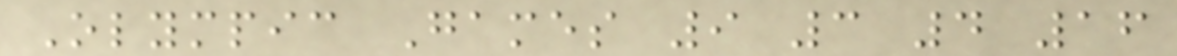Olympic Games 9 3 4 16
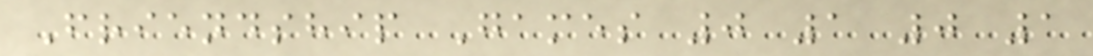Friendship Games 0 1 0 1
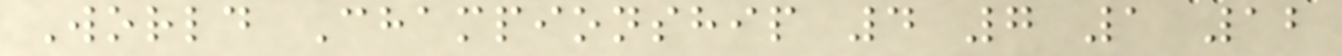World Championship 4 7 1 12
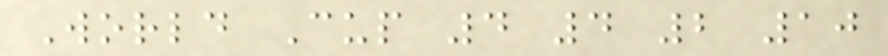World Cup 4 4 2 10
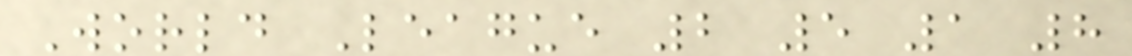World League 2 5 1 8
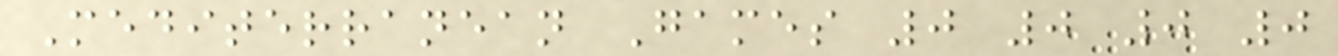Mediterranean Games 0 0 0 0
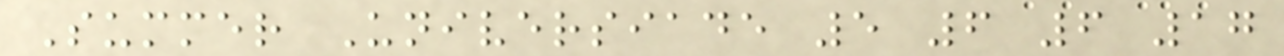Summer Universiade 5 6 6 17
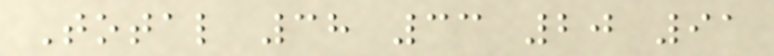Total 38 33 20 91
